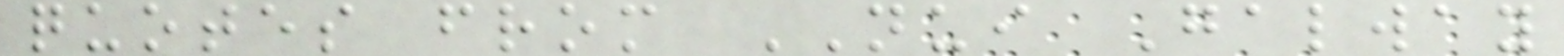quotes from NUI Galway
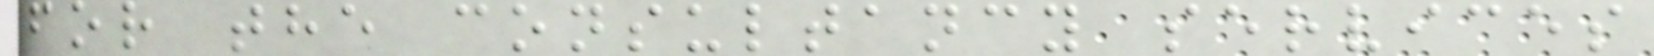for the consultancy services
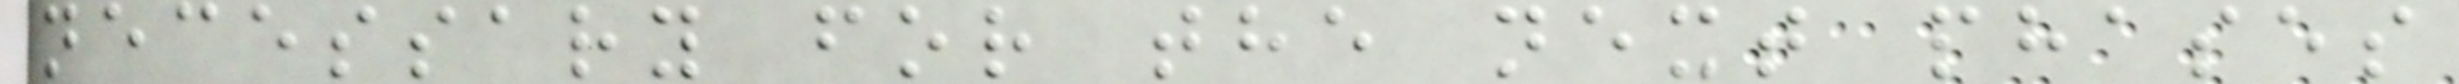necessary for the next phases
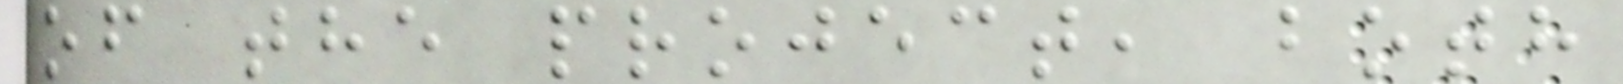of the project, both
